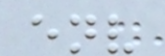env
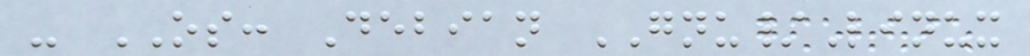- OS: Debian GNU/Linux
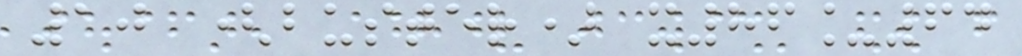10 (buster) x86_64
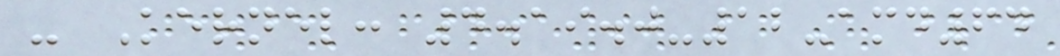- Kernel: 4.19.0-12-amd64
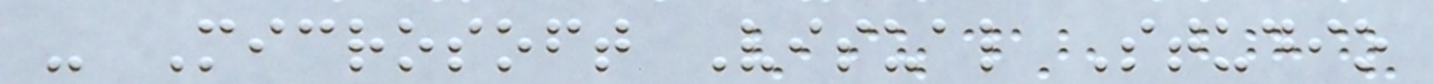- Microsoft Visual Studio
